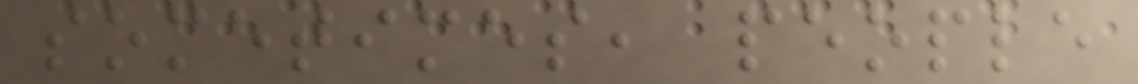sometimes, people
